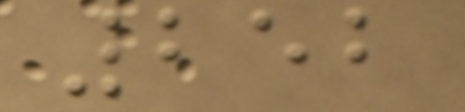252
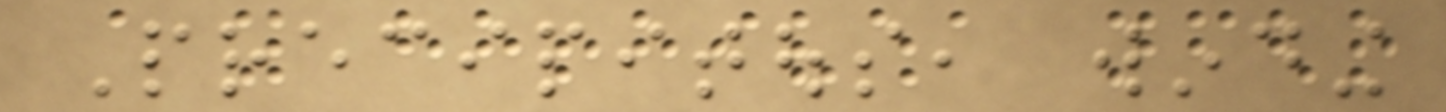Precipitous, winding
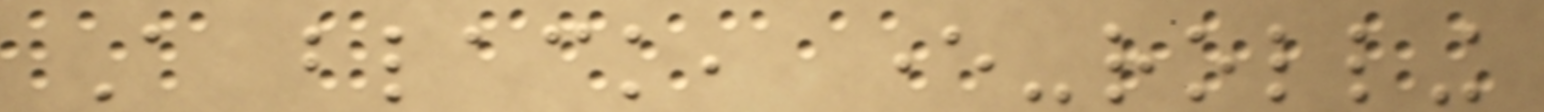A black, ever-rolling
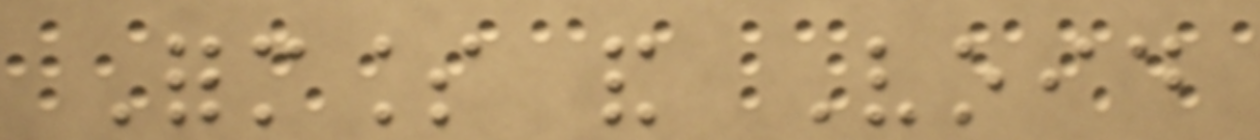Formless and Void
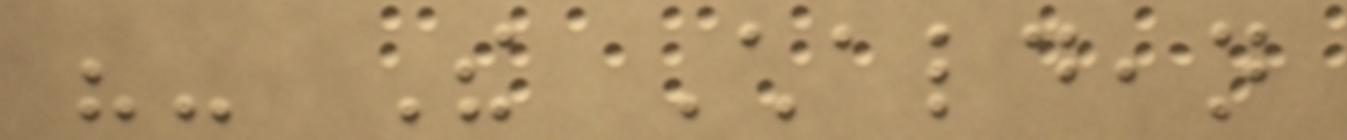"- The Chaldean
